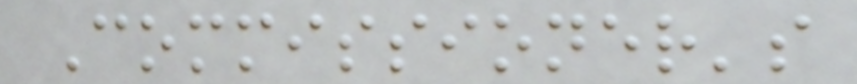Commissioner's
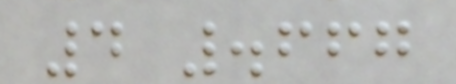4 .667
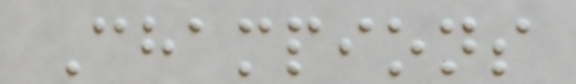Champions
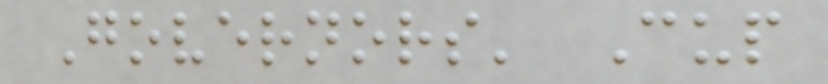Governors' Cup
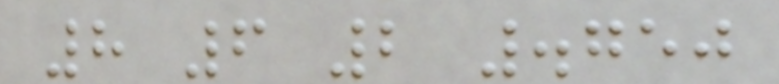8 6 2 .750
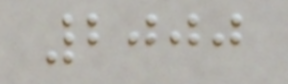2000
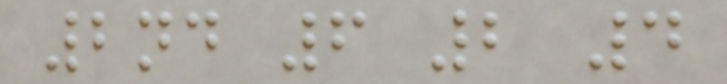2nd 6 2 4
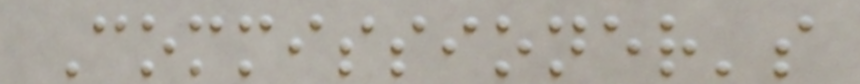Commissioner's
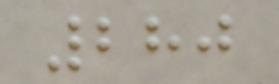280
